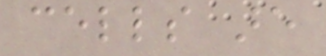cells are
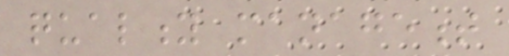quality management
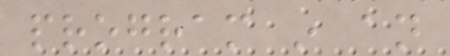program in an
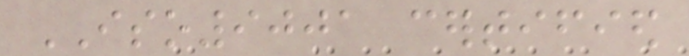ISO9001 certified
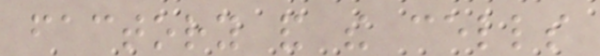factory and the cells
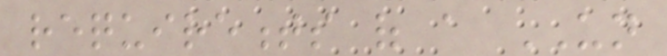requirements of a UN
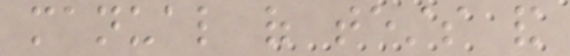manual of tests and
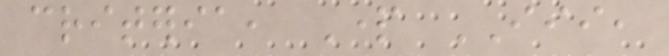criteria, Part III,
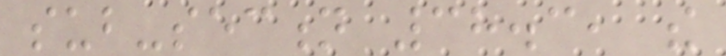sub-section 38.3, the
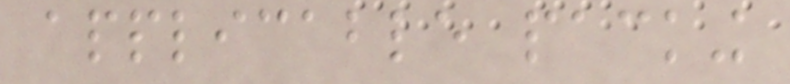applicable packing
